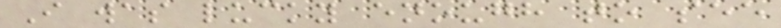I was lucky enough to see
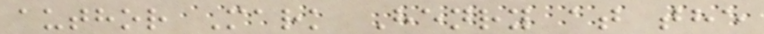author Mark Henry at the
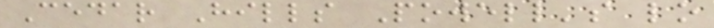Cedar Hills Powell's lo
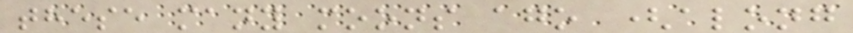these many moons ago (along
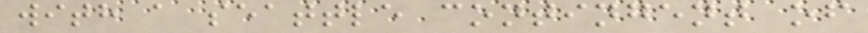with a seattle contingent of
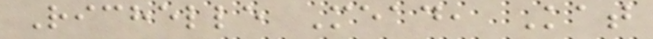Richelle Mead, Kat
